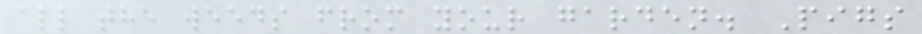all the weeds from your garden. Pigs
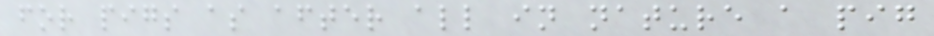for pigs as after all in nature a pig
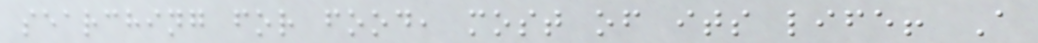searching for food, most of its life! A
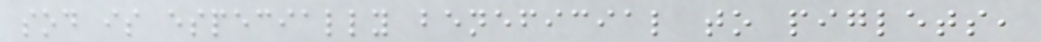sod is especially beneficial to piglets,
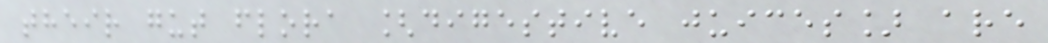their gut flora [digestive juices] are
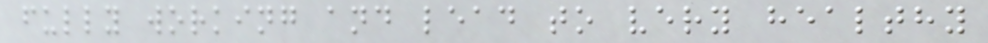fully working and lead to very healthy
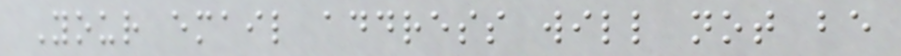Your email address will not be
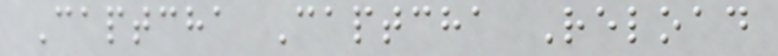Captcha Captcha Reload
